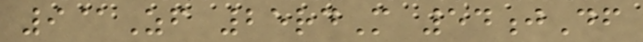9@Zf 25rdM 54jDf
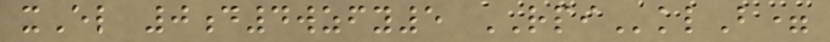xEl 0d4wzfy5 RPIklB=
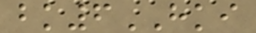bk6HKI
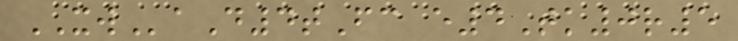XWaD4tFc e4Tk0r5
